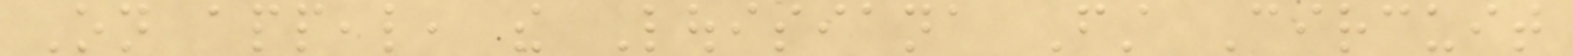On appeal, the Louisiana First Circuit
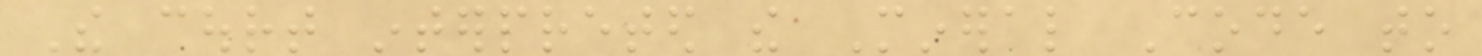The court interpreted the Mineral Code to
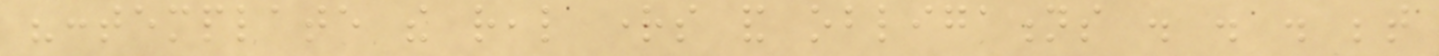"contemplate the real rights and obligations . . . between
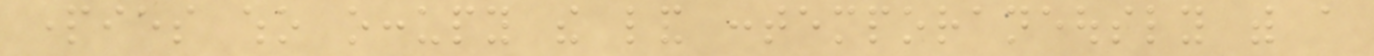parties who occupy the land contemporaneously with a
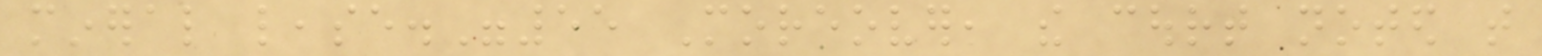mineral lease."55 Moreover, the court noted that
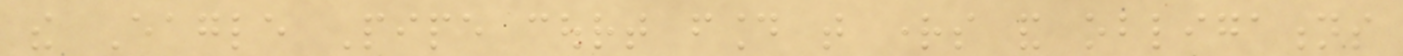the Eagle Pipe court found that rights and obligations
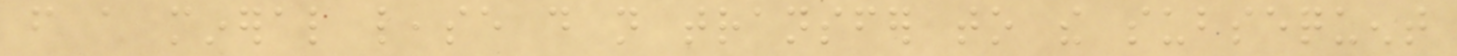from a mineral lease do not transfer to the subsequent
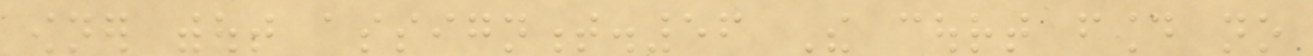owner without assignment.56 The court found no
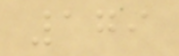179
